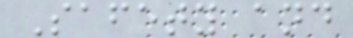Safety and
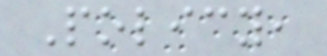Policy,
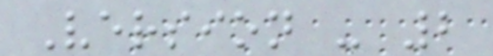Version - 2
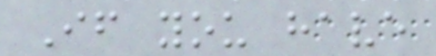If you have
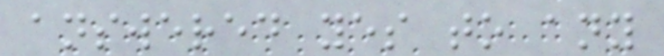answered yes to any
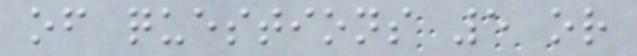of questions 5 or
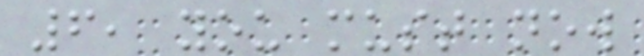6, you must now
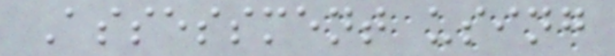Assessment using
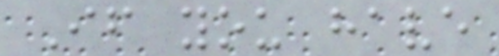If you have
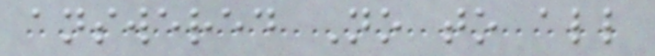answered No to all
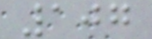107
